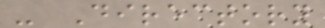- Directory
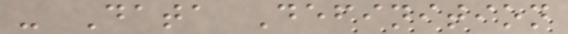- Data Definition
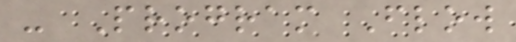- Program Flow
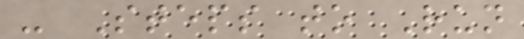- Steps to Run
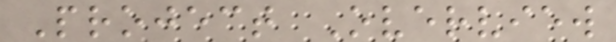Project Overview
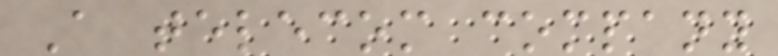A telecom company
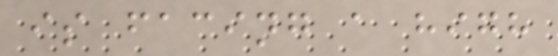is facing a high
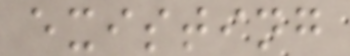existing
